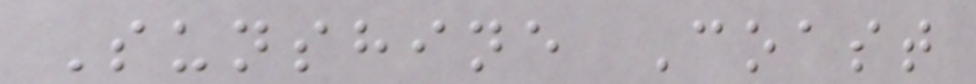Sunshine Coast
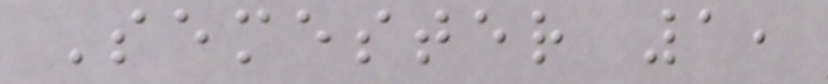Semester 1,
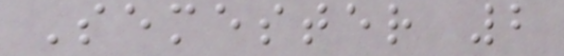Semester 2
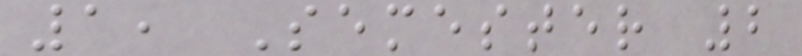1, Semester 2
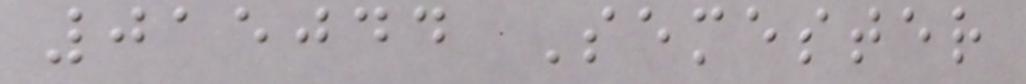015044 Semester
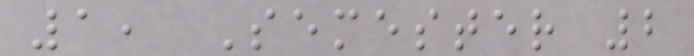1, Semester 2
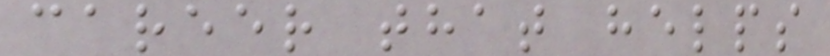career that helps
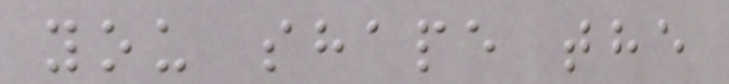you shape the
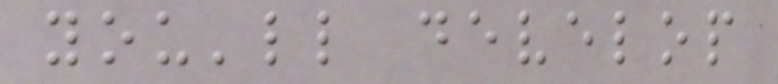you'll develop
